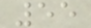55
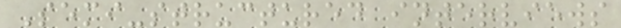Semi-structured interviews
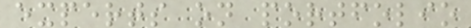experts on portfolio
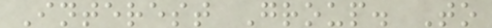Interest Group. To
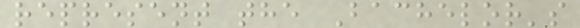represent the Bachelor's
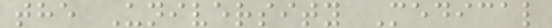the University Medical
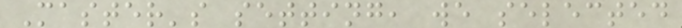Master's setting, we selected
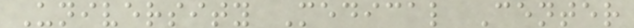University Medical Center
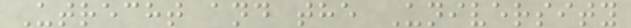Utrecht and the University
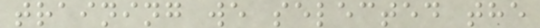training we selected the
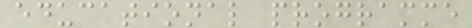educational programme
